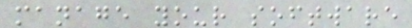manage your software
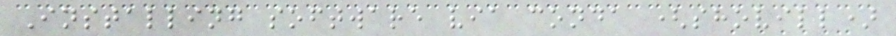Installing software via conda (shovill)
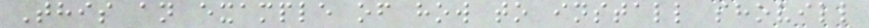This an example of how to install shovill
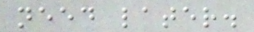need later.
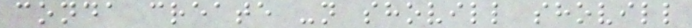conda create -n shovill shovill
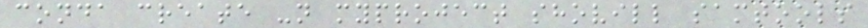conda create -n myproject shovill samtools
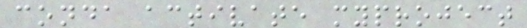conda activate myproject
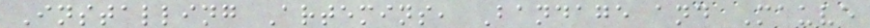Installing Artemins, Bandage and Mauve
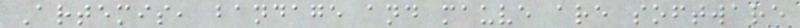Artemis, bandage and mauve are software
